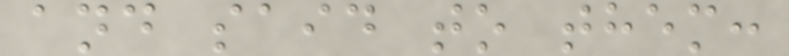and said to them:
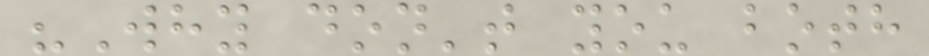"Why don't you both
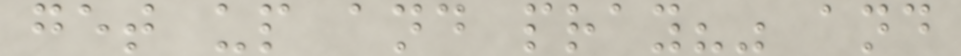get up and pray?" and
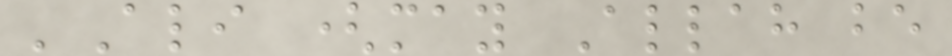'Ali (may Allah be
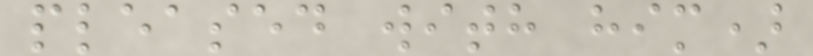pleased with him)
